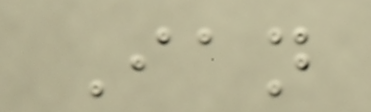Ian
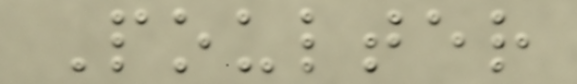Poulter
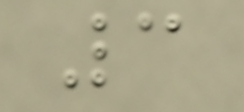3
